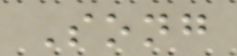Song
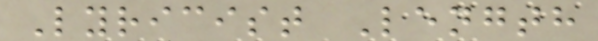Lyricist Length
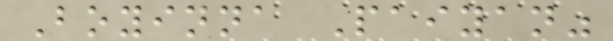Boyinna Paiyan"
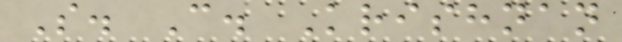S. C. Krishnan
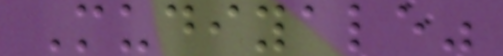Mudiyale"
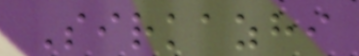Sirkazhi
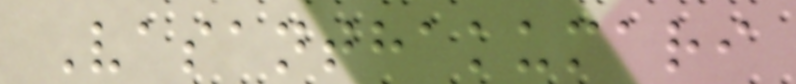Vasanthakumari
